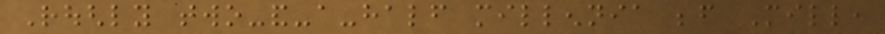Roughly two-and-a-half millennia before Mill,
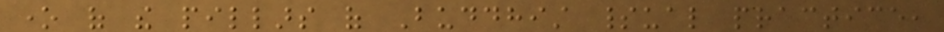one of the pillars of Buddhist spiritual practice,
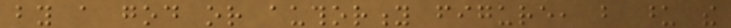by a god or authority figure, but upon the
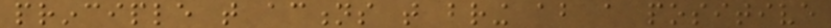principle that actions that bring about a positive
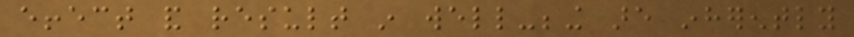effect and result in well-being are inherently
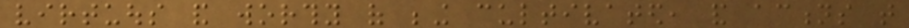virtuous and worthy of being cultivated, and actions that
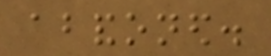abandoned.
